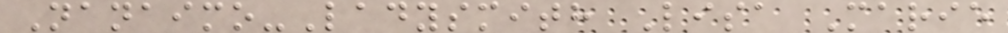Nanaimo-Ladysmith Lisa Marie
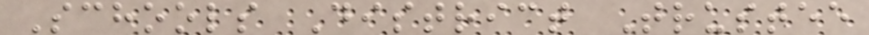Schools District Trustee
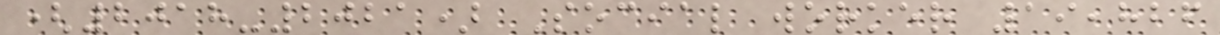(2018-2021) Social worker 19,826
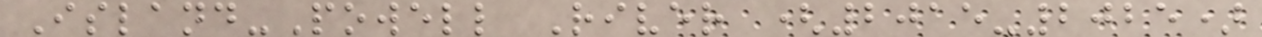Island-Powell River (2015-2025)
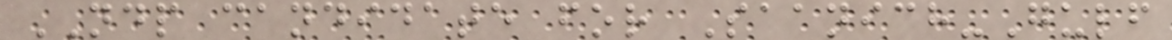NDP candidate for Saanich-Gulf
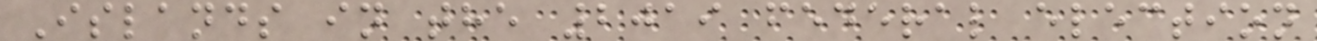Islands in the 2019 federal election
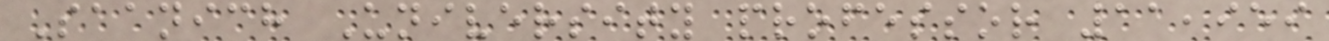Saanich University professor 11,959
